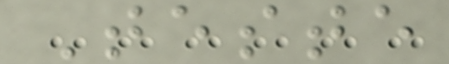Teste
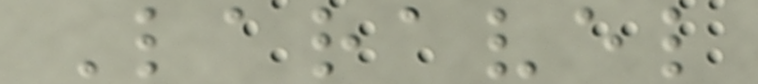Laravel
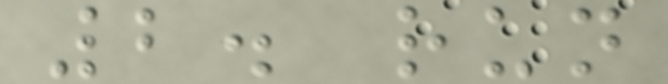2. run
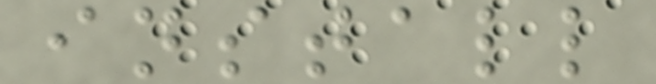install
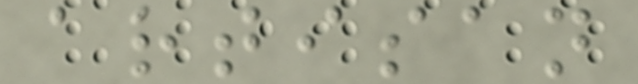artisan
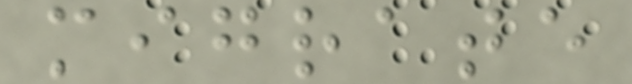migrate
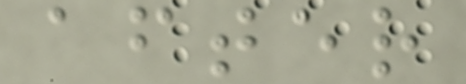after
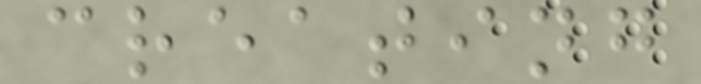creating
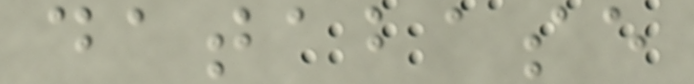database
